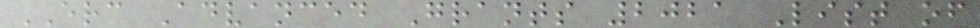ERC Advanced Grants 2021 List of
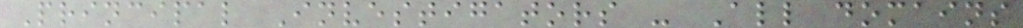Principal Investigators - All domains
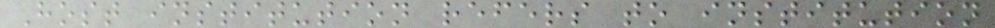Host institution refers to institution
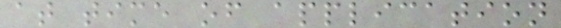at time of application
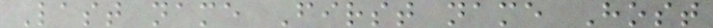Last name First name Host
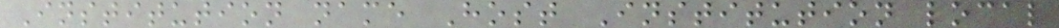Institution name Host Institution local
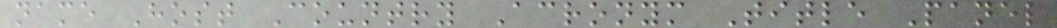name Host Country Acronym Title Panel
